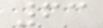63
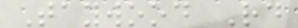Taywood Rd
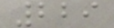229
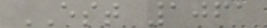EST 1061
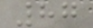87
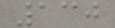130
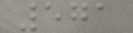571
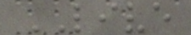LIVE
